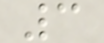3
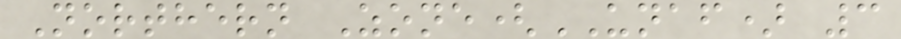Northern Zone(UNAF) 3
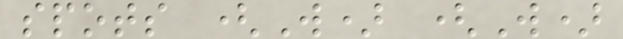spots (W) (W)
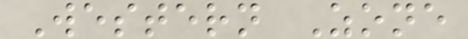Western Zone
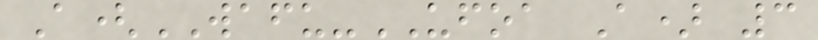A(WAFU-UFOA A) 3
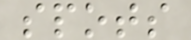spots
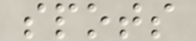spots
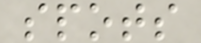spots
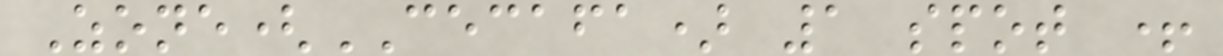Zone(CECAFA) 1 spot +
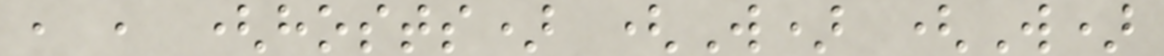, , (hosts) (W) (W)
